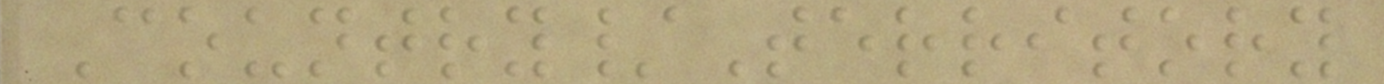Country/Territory
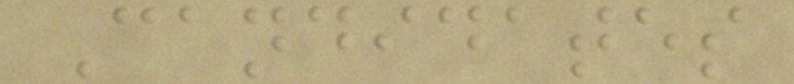Candidates
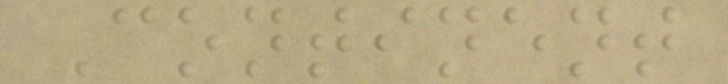Continent
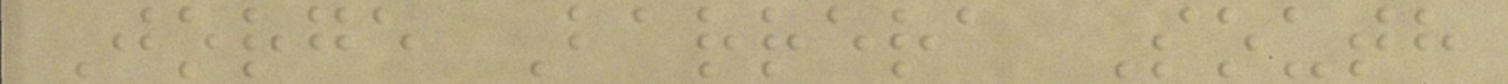Jorge Barrera South
